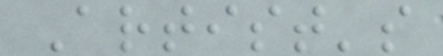Artist's
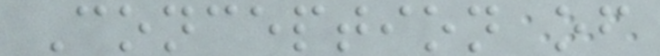Conception of
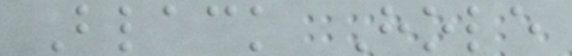Black Hole
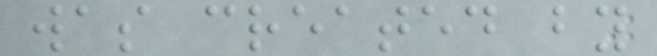was created by
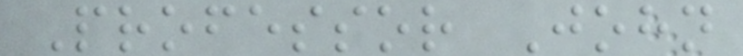Professor John
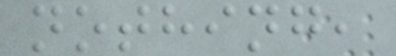nothing,
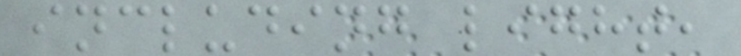including light,
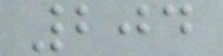204
